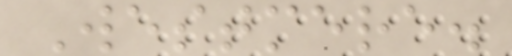Westmere.
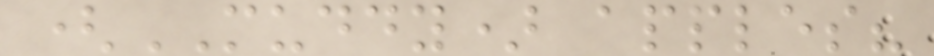(MUDDY) apples?
